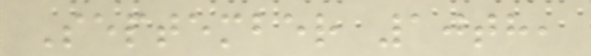September 10th,
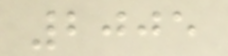2005
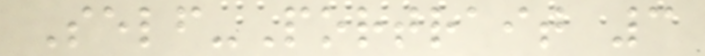Self-Portrait 3
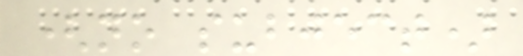(no subject)
